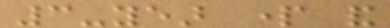3-year part and
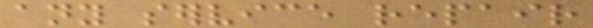any service repair
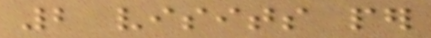2 visits per
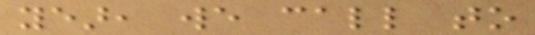year, we call to
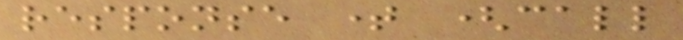response time (call
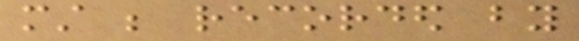must be recorded by
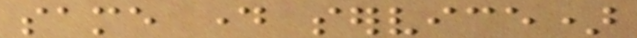same day service)
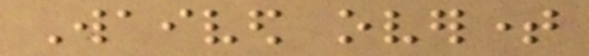Waived overtime
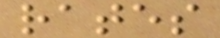rates
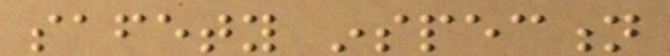safety inspection
